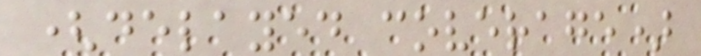(delayed coverage)
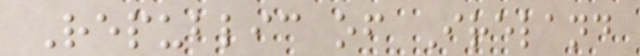Republic of Ireland
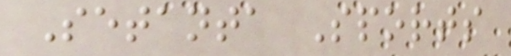Setanta Sports
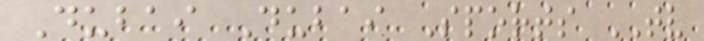Dubai Dubai Sports TV
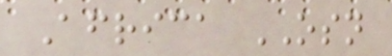Africa OSN
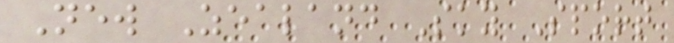New Zealand Sky Sport
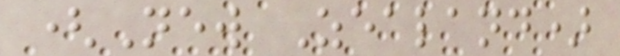(New Zealand)
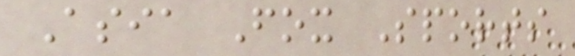Asia Fox Sports
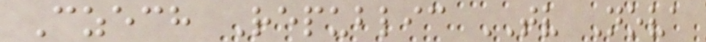Czech Republic TV Nova
